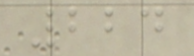224
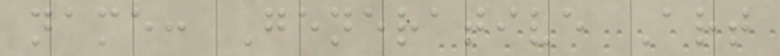name: Generative Art
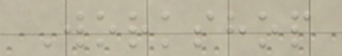Workshop
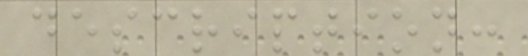description:
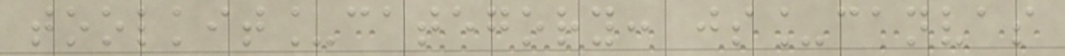toolkit_category: js_canvas
